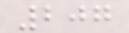207
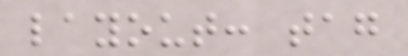layout: tag
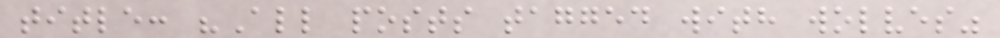title: "All posts tagged with wolves"
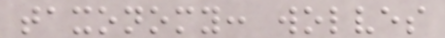taxonomy: wolves
